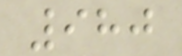980
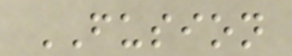FUSION
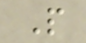P
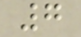7
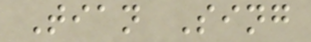Tian Sing
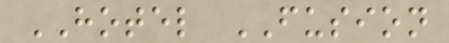HOTEL FUSION
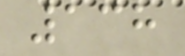138
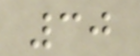30
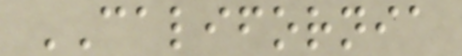CALIFORNIA
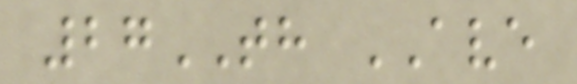27TH AVE
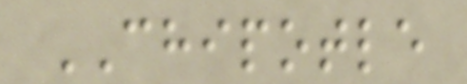CHIPOTLE
